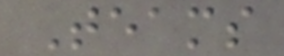Teams
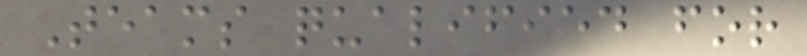Teams qualified for
